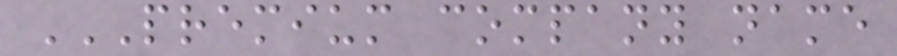PREMIUM COMPANY NAME
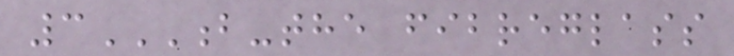3B-THE FIBREGLASS
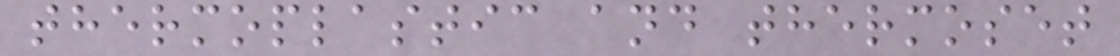thermoplastic and thermoset
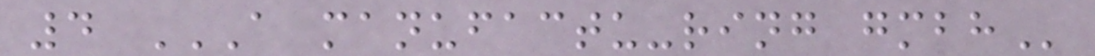4 A MANUFACTU-RING GMBH
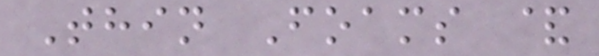Thin Foams &
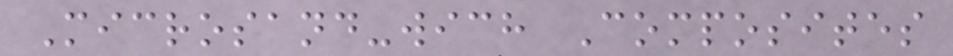Microsand-wich Composites
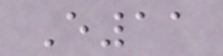E11
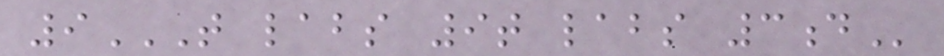9T LABS 9T LABS 3D
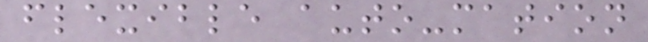flexible auto-mation
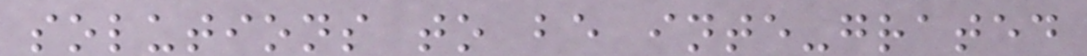solutions to be inte-grated
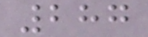287
